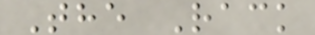The Rack
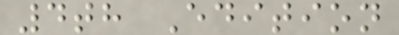4th Edition
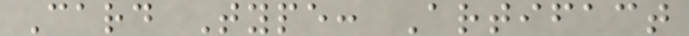Card Type: Artifact
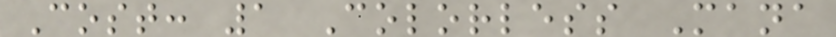Cost: 1 Colorless Mana
